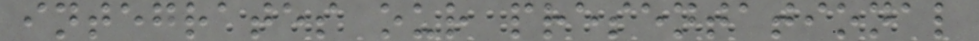integrates our presentational
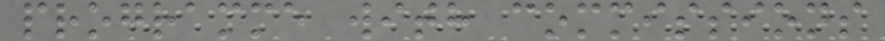programme with commissions
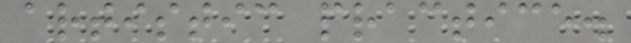artistic practice.
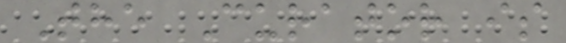The Curator is
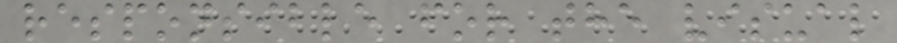responsible for the visual
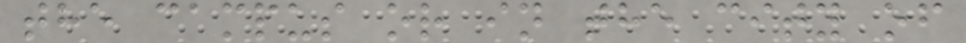the campus or in the city of
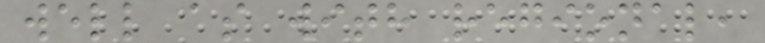well as with regional,
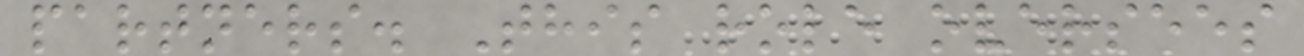partners. This role oversees
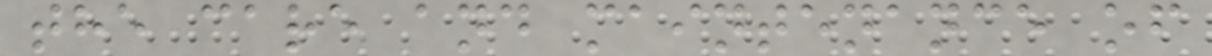the care and maintenance of
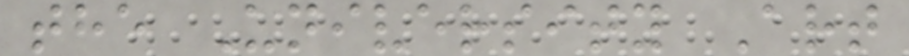the University Art
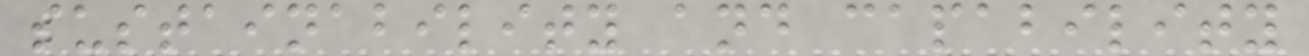sustainability and capability
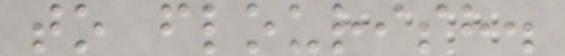to flourish.
